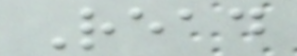Read
